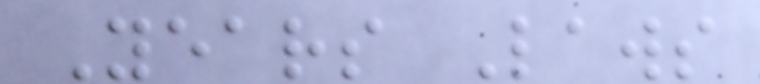Years Laws
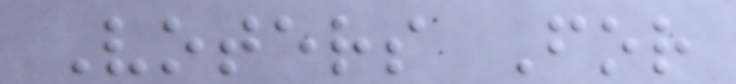Voters For
